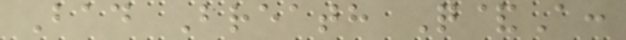Bad Breath Q&A:
